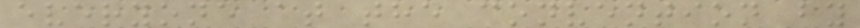everyone at the convention by
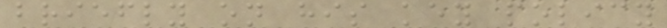briefly on his key policy
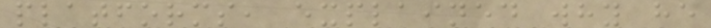platforms, explained why he
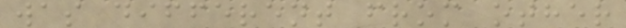was different from other
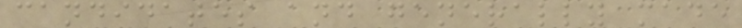candidates and generally made
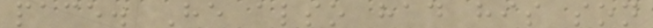pace. He also had his son
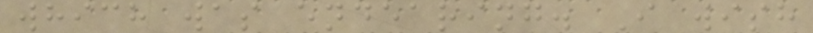which was endearing. I wish
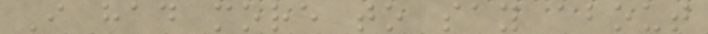I had more to say about
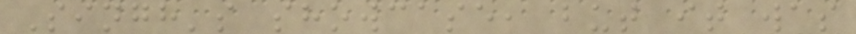Singh's showcase, but it was
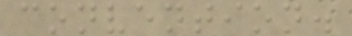convention.
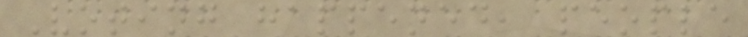Voting happened, people
